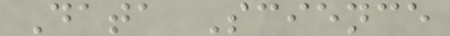Data Science
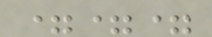===
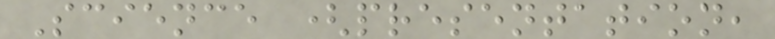Science (presentation,
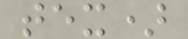tex)
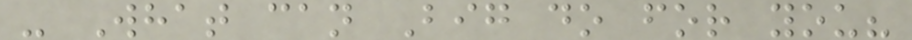- What can Big do for you?
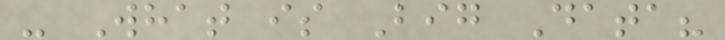- What is Big Data?
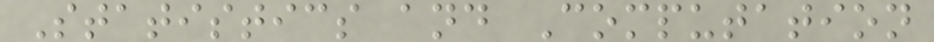Statistics and Computation
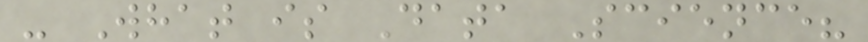- What is Data Science?
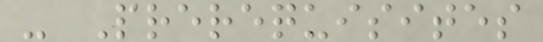- Prerequisites
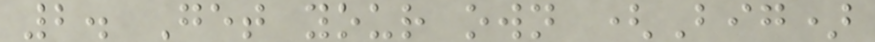2. Get your own (Big)
